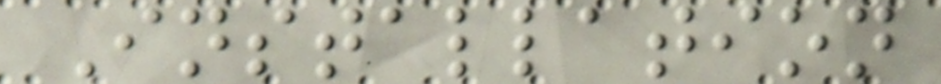Installation
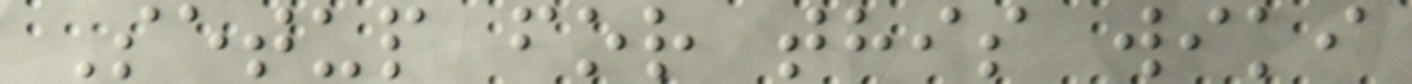Setup for this wiki
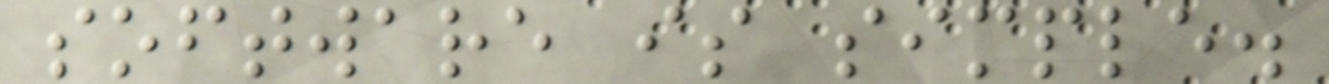software is simple.
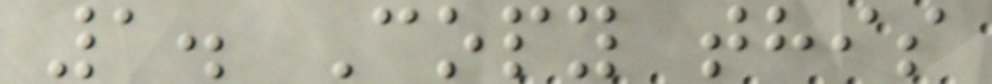1. Copy this
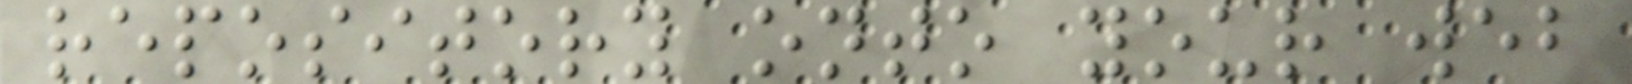repository onto your web
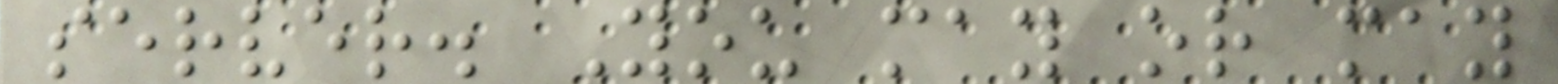server. You may or may
